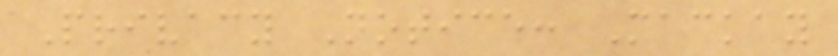Privacy Notice: Mackay
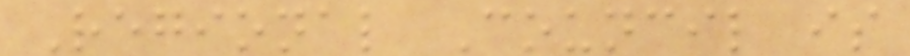Regional Council is
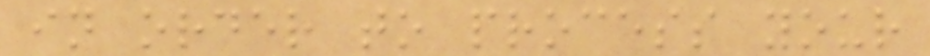in order to process your
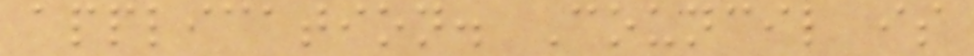application. Council is
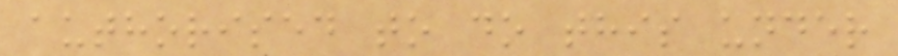authorised to do this under
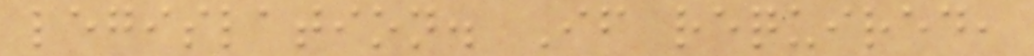legislation. If required,
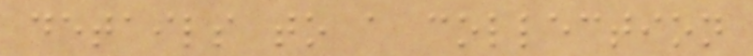details to a collection
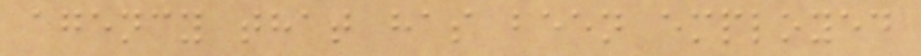agency that has been employed
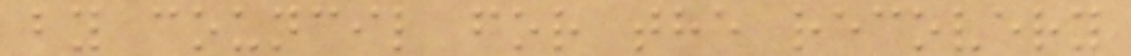by council for the recovery
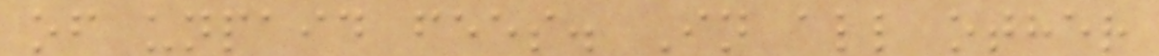of unpaid fees. In all other
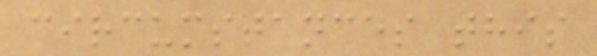circumstances this
